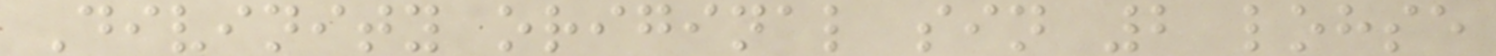Divinity original sin 2 lohse
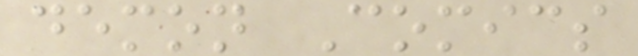demon Comics
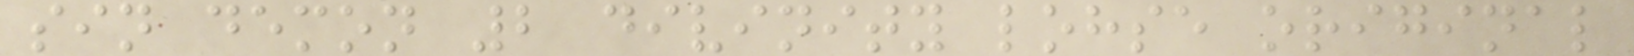sin demon 2 divinity lohse original
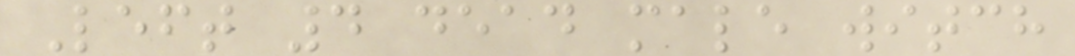Left 4 dead male witch
